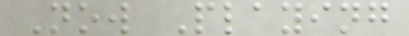Now Playing
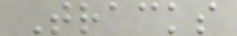Tracks
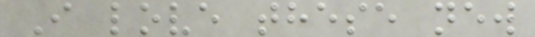I love these new
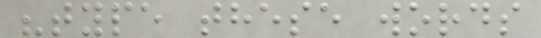"type these words
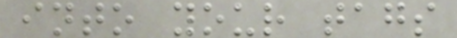into your tags
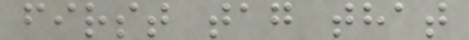first tag that
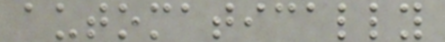automatically
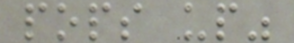pops up"
